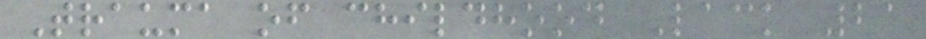Trauma of childhood Lack 21
